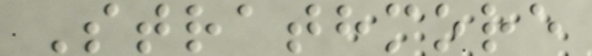Strathmore
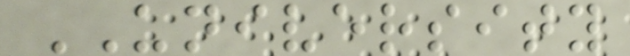UNIVERSITY
